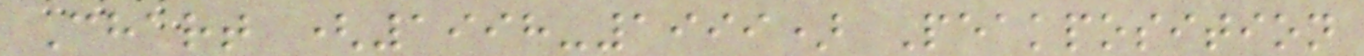Chart (1998-1999) Peakposition
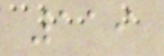119
